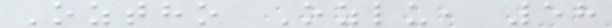Oztho Ozlu, 58
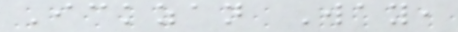Ickzan Way,
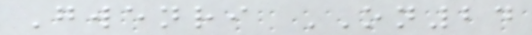Gwenri ON24
